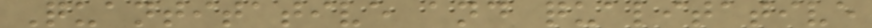Quantitative and qualitative
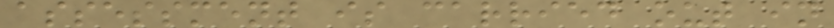assessment is carried out in
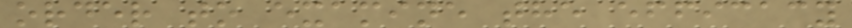order to examine the efficacy
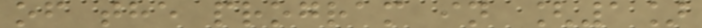of the program in [1]
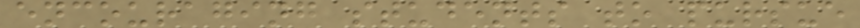encouraging students to pursue
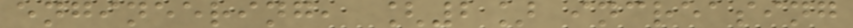engineering, [2] increasing
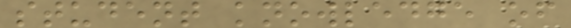student knowledge of
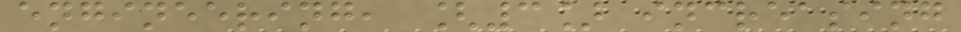engineering, [3] increasing
